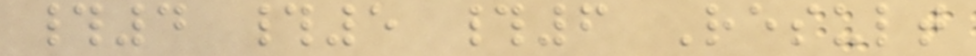#4 #5 #6 Result
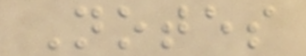Notes
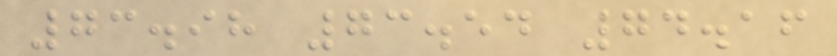73.98 73.54 74.16
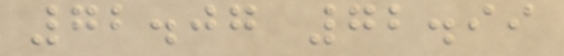72.07 72.99
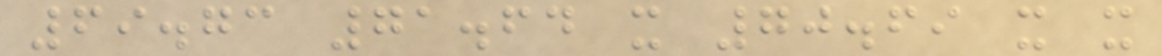69.73 71.64 x 70.69 x x
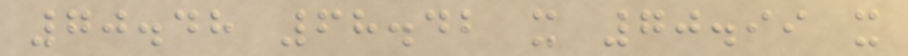70.48 68.42 x 70.99 x
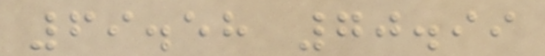69.58 70.99
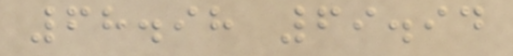68.98 69.94
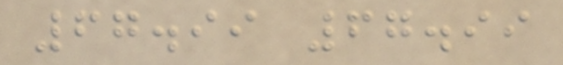67.99 67.99
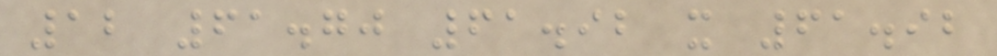12 61.70 61.92 x 61.92
